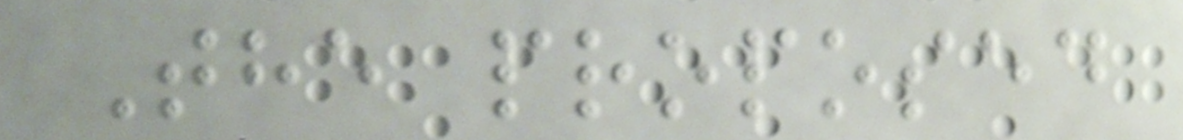The proposed
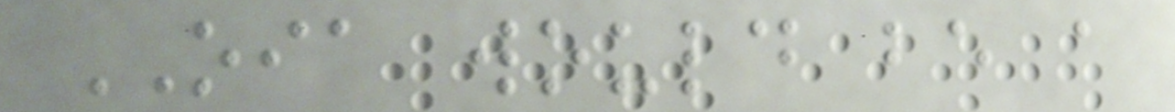OIA would be a
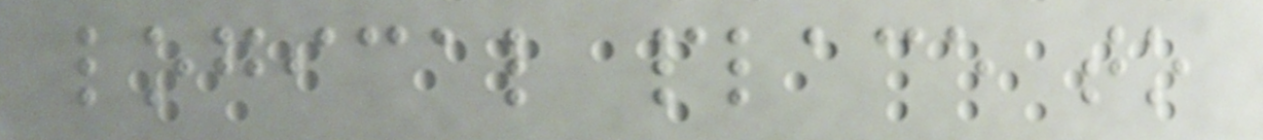logical place to
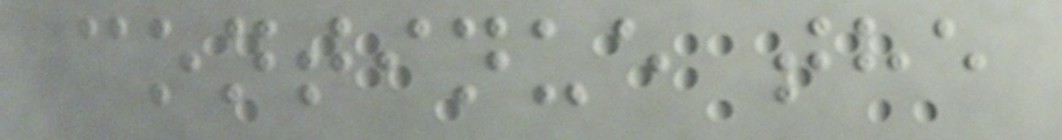continue the
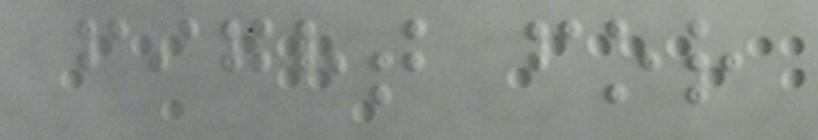fight for
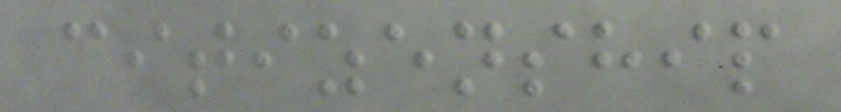citizenship
